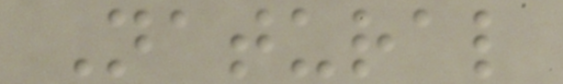Natural
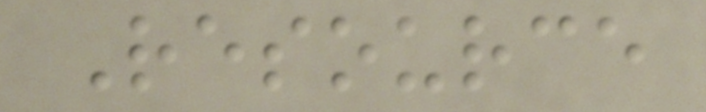Resource
